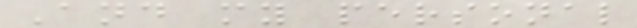And my personal
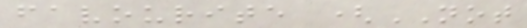favourite (NOT
